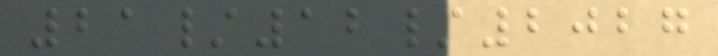21/12/2027
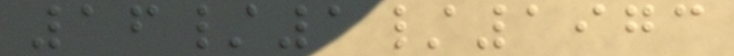16/1/1973
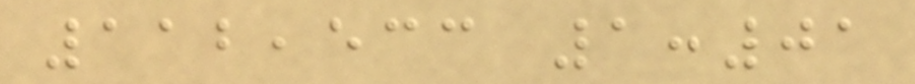112,533 1:01
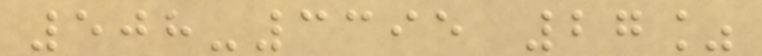508-3395 27%
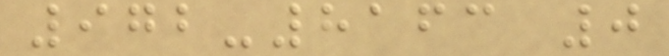972-8163 0
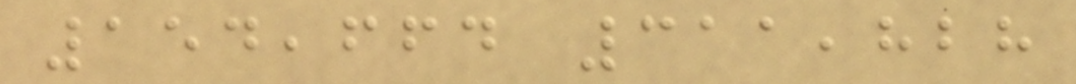154,664 311,828
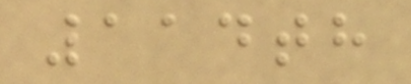114th
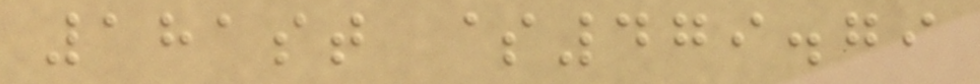181st $479.79
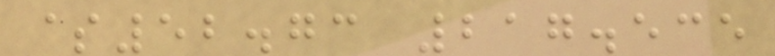$52.73 217.535
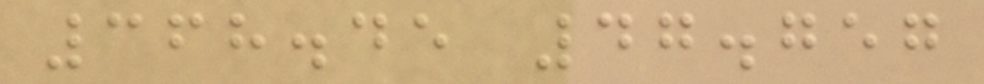368.45 47.757
